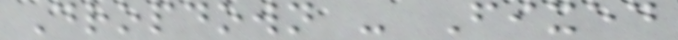Dropdown - Fixed
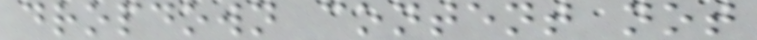dropdown content not
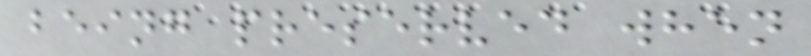being preserved when
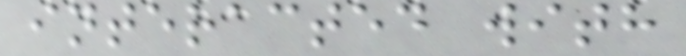interacted with
